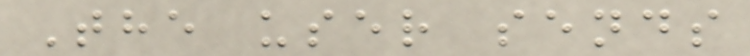The user sends
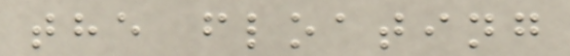the floating
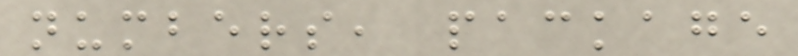numbers, package
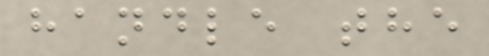handle the
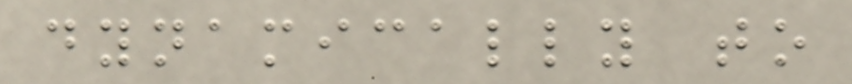dynamically to
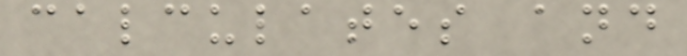calculates and
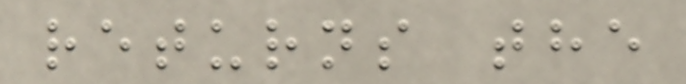returns the
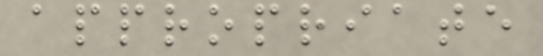appropriate
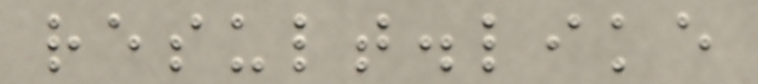result.like
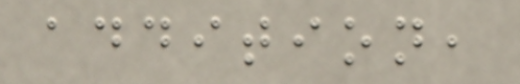addition,
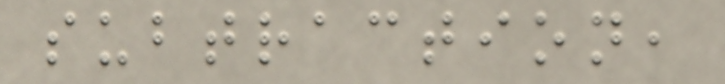subtraction,
